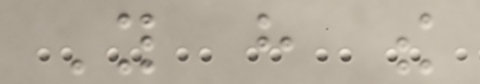You have the
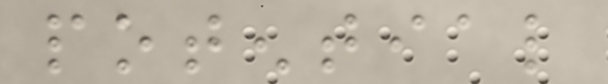potential
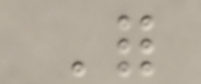For
